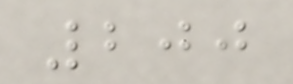200
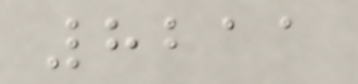8211
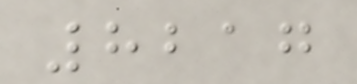8217
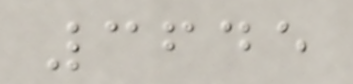3645
